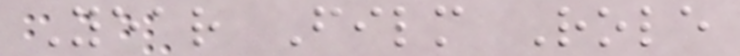Year Film Role
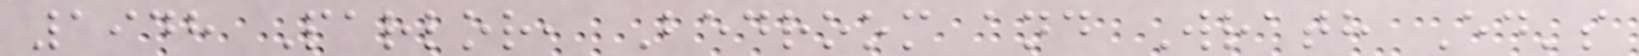1948 Parlor, Bedroom and Wrath Ed's
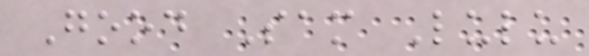Good Sam Lulu
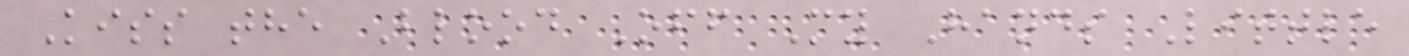Kiss the Blood Off My Hands Little
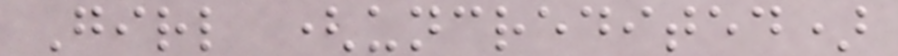Girl (uncredited)
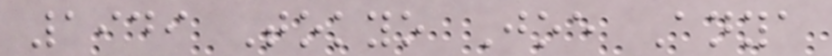1949 Tokyo Joe Anya
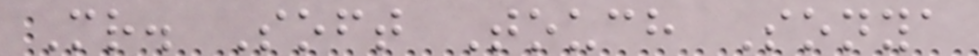Mr. Soft Touch Sonya
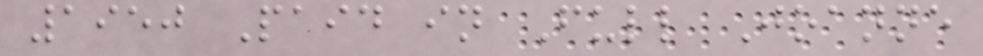1950 Paid in Full Joanne
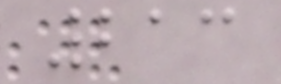213
